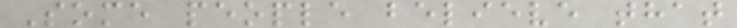Some people believe that
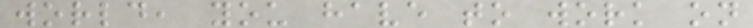world, you have to work on
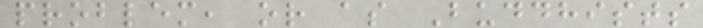problem, or as Buddhists
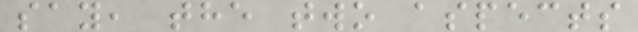say, the two aspects
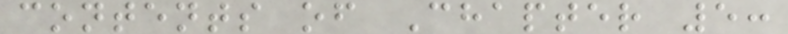contents of Chapter 5:
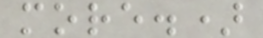more.)
